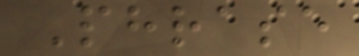Phrase
